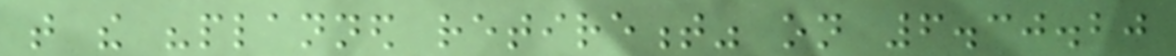that the "planned retirement" on 6.30.20
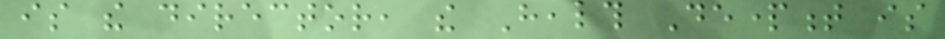is the director, the Health Department is
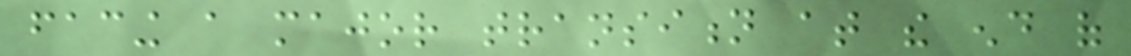facing a major transition at the end of
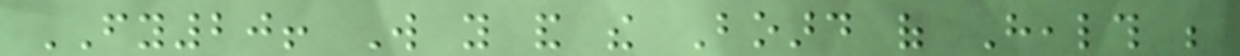FY20! Will you and the Board of Health be
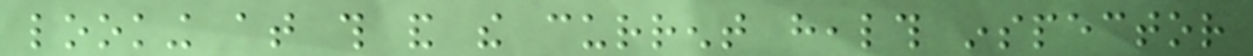looking at this and the current health inspector
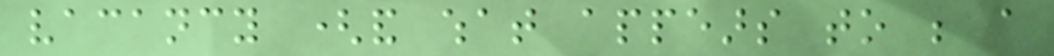vacancy (and what appears to be a
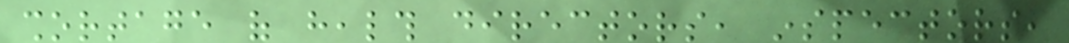shortage of health directors, inspectors,
